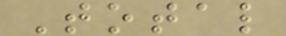Total
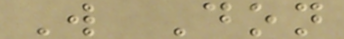W Don
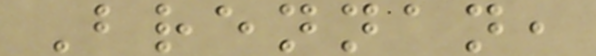Brennan,
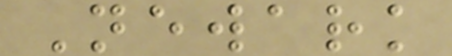Newark
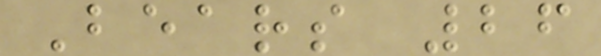Bears 26
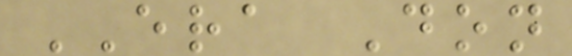ERA Don
